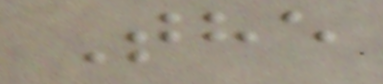The
